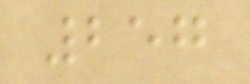257
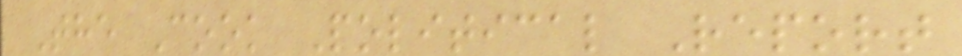The Cook Political Report
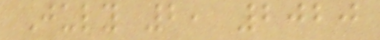July 2, 2020
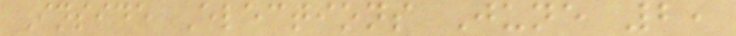Inside Elections June 2,
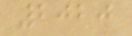2020
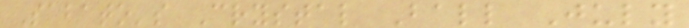Sabato's Crystal Ball July
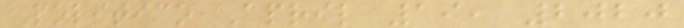Politico April 19, 2020
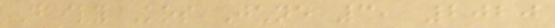Daily Kos June 3, 2020
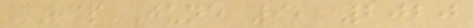RCP June 9, 2020
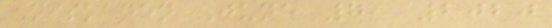Niskanen June 7, 2020
